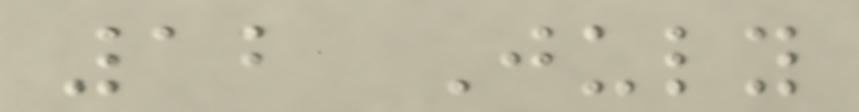12 July
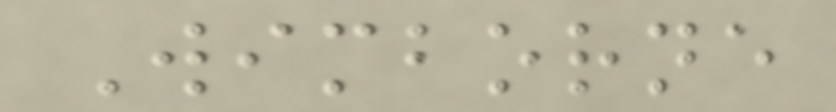Wimborne
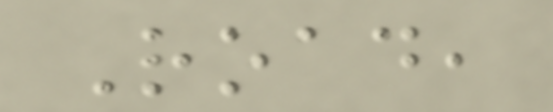Road,
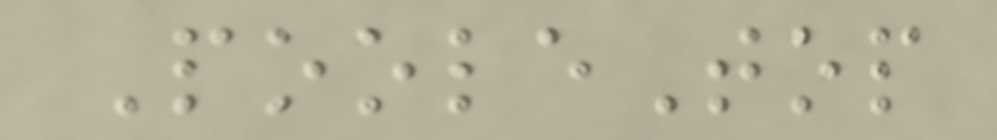PooleTop
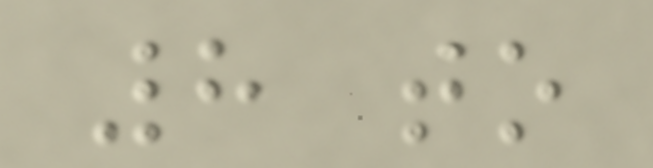8 to
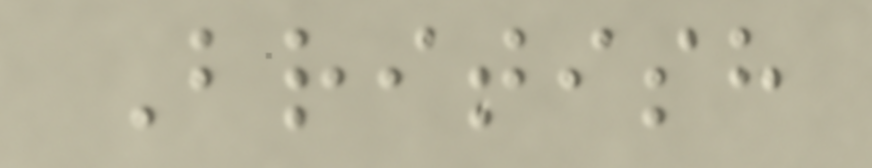British
